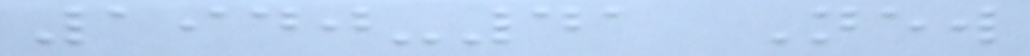1940-41 New
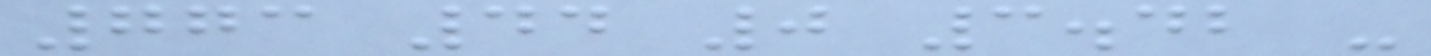773 44 0 3.42 -
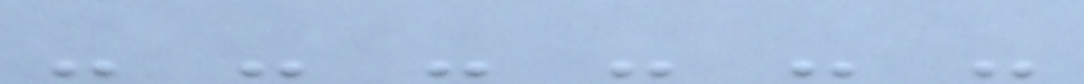- - - - - -
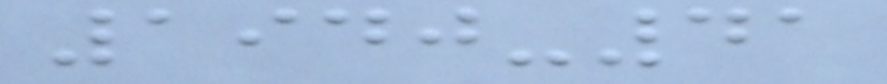1940-41
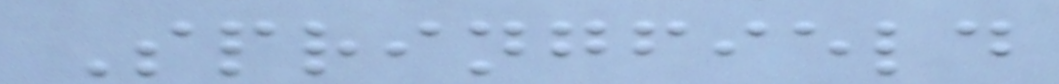Springfield
